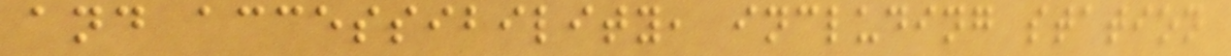and accessibility, including station
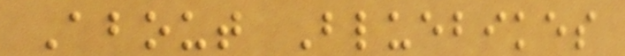About Bluebikes
